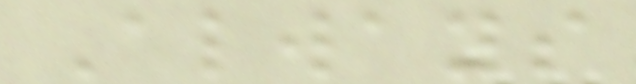Always
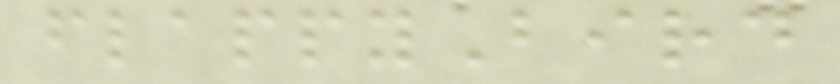flappyBird
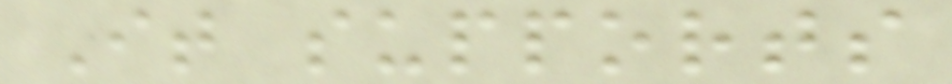It supports
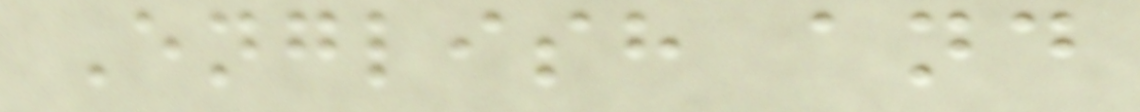English and
